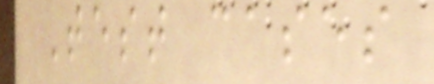Test cases
